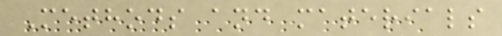Methods and materials
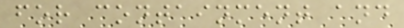for containment and
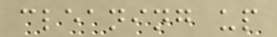cleaning up
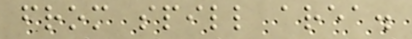from spill area.
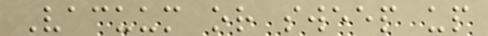Vacuum or sweep up
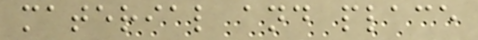material and place
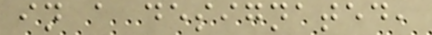in a designated,
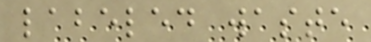labeled waste
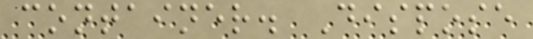container. Dispose
